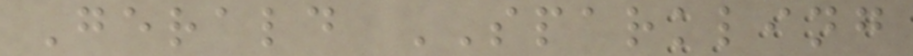Gerald SPARKLING
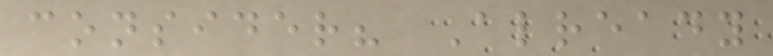consider? Already
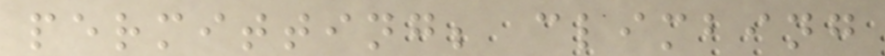permitting; climbing
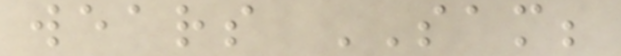wears SAM;
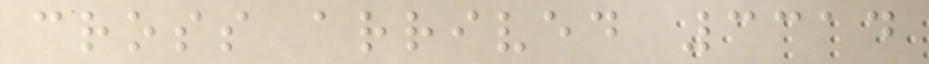cross arrived 3314
